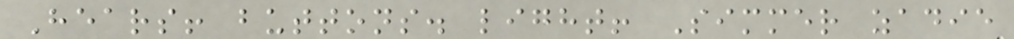Hears! buttons. light! Simmer zadie
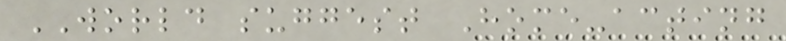WORLD suggest Home-acting
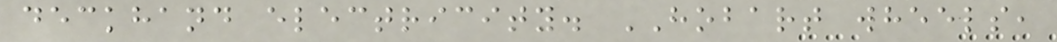deckhand electricity. HOBART wheels,
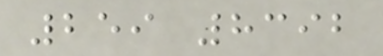259 8392
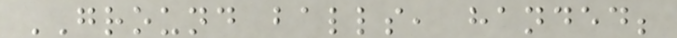GROUND balls, handed;
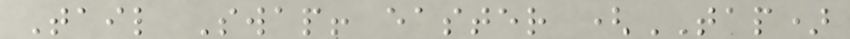Tail Swap! easter (TAP)
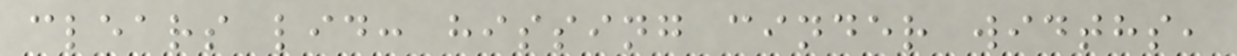clears lid: hissing cinder widths,
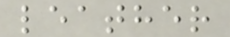leather
